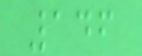146
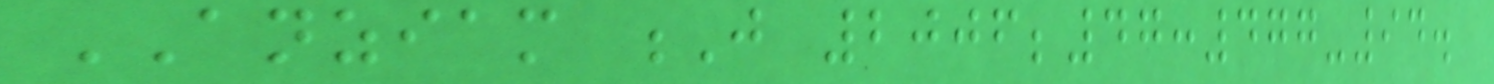ANZIAM J 2006;47:477-94.
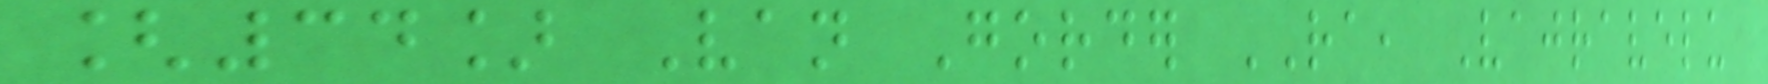[34] Van Gorder RA, Vajravelu
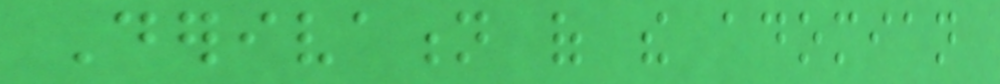Derivation of the adomian
